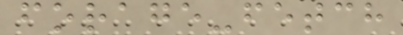forage-fetch
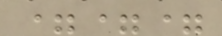===
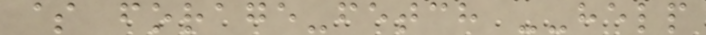$ forage-fetch --help
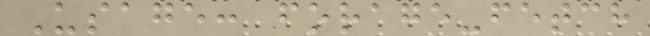Usage: forage-fetch
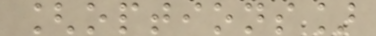[options]
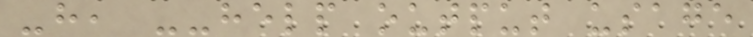-h, --help output usage
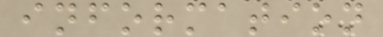information
